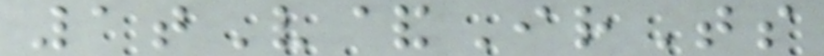1tV&IrTs
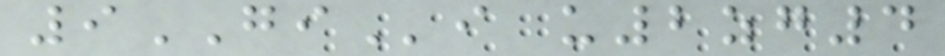9GIi u2zg4
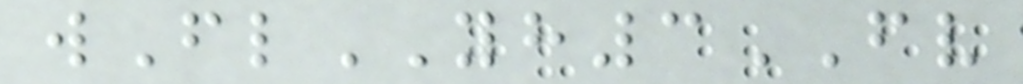wFlYH3FV
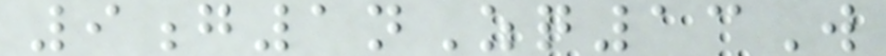9g1nZq13W
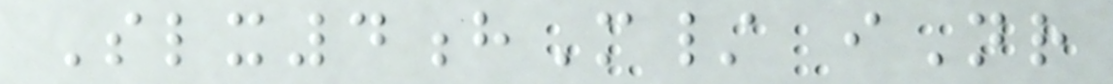Slx4hM/ iNr
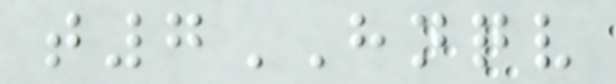t7HNQV
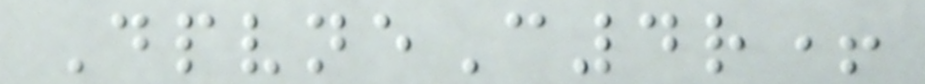DpvneC4r+
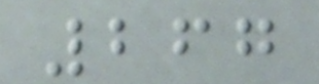267
